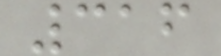316
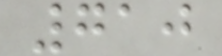710
